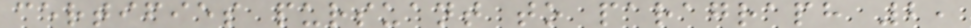certifies pursuant to paragraph 2,
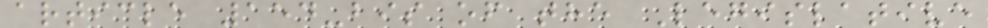article 154-bis of the Legislative
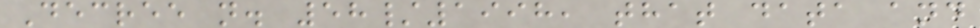Decree n. 58/1998, that data and
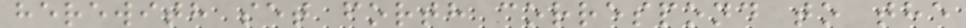herewith set forth correspond to the
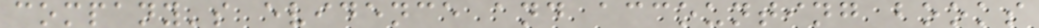company's evidence and accounting books
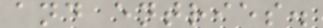and entries.
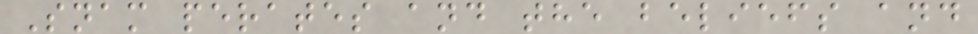Snam perates and the beliefs and
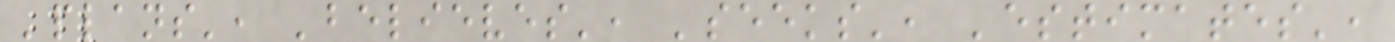'plans', 'believes', 'seeks', 'estimates',
